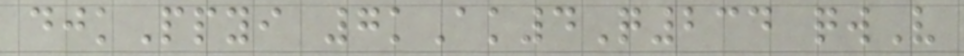djkPpyi 7kAk4Q234 qwV
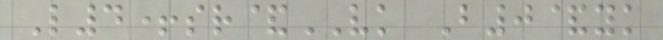L4+sr&VK B0&yk
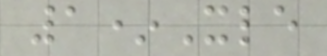1*Xle
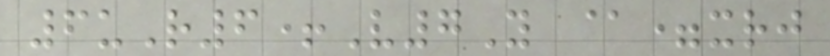6uR6+V7Y @=xrj
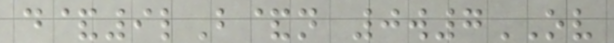d&9lB&n 0w7OV
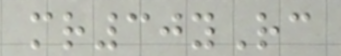mr30yRc
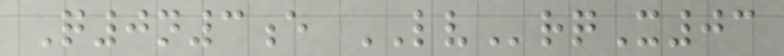Q0n3e LVrqX03
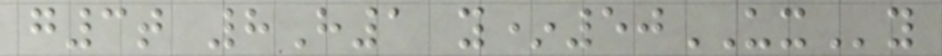g3t 8H1 y*50UXy
